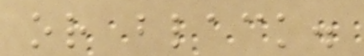or black.
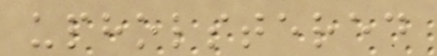upholstered
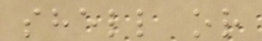shell or
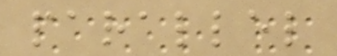parallel
